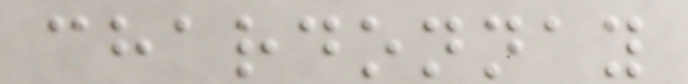chardonnay
